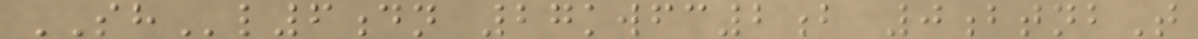SHl6dn 27kwfc2b 0btnbT
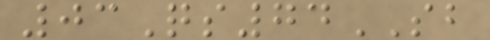03Qs74SB
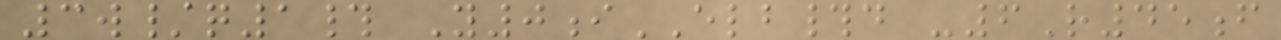3w/q1# Y0iELB#d -6R45f
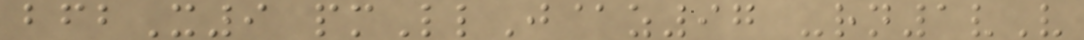bfbX9 pmLlJ@z97 -rn1vV
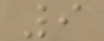9
